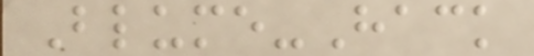Blume-Hack
